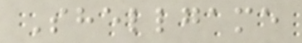Shellgame
